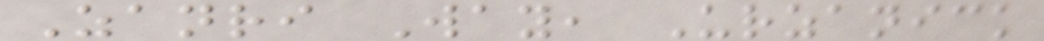Zanri Way, Urzanick
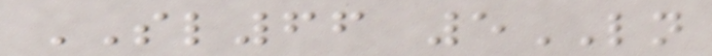SL66 5LN
